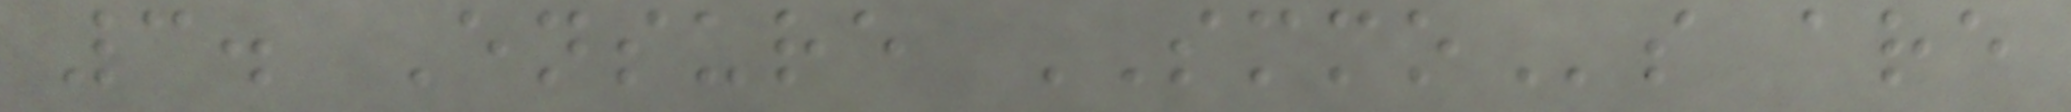3. Ensure SMMOs are
